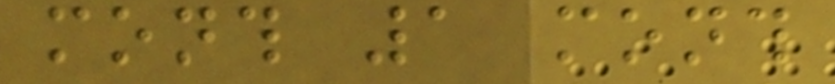month 1 month
